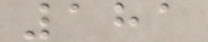181
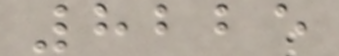8225
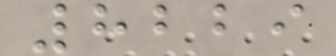8229
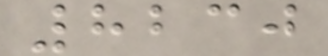8230
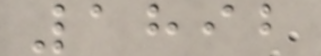1892
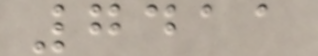7411
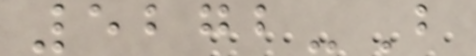5272-B
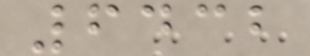6432
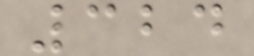324
